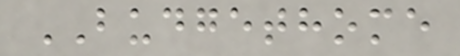BUDGETHOME
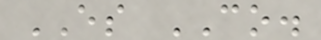ES CO.
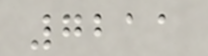7211
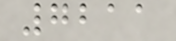7211
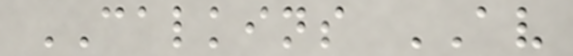CALKINS AV
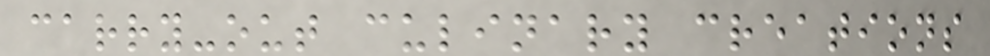carry-out culinary creations
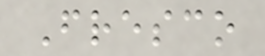Fresco
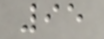95
